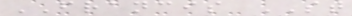FRANCIS ST
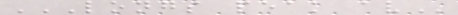LONGS PEAK AV
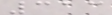313
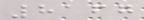8167
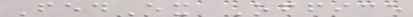FedEx Office
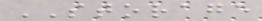STORAGE
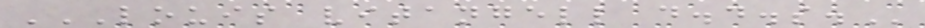LOUIS VITANGELL D.D.S.
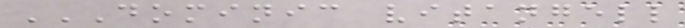DOMINIC VITANGELL
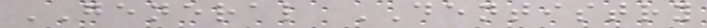GENERAL DENTISTRY
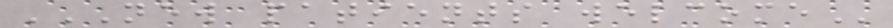NEW PATIENTS WELCOME
